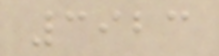3923
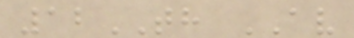12TH AV
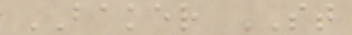BAKER ST
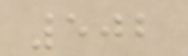502
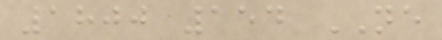1800 154 NE
